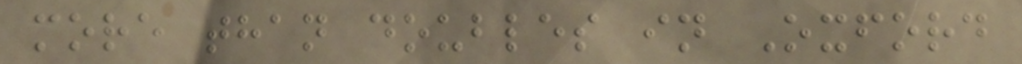more than doubles in Oxford
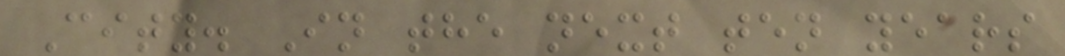City. In the next ten years
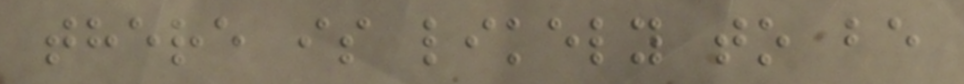there is likely to be
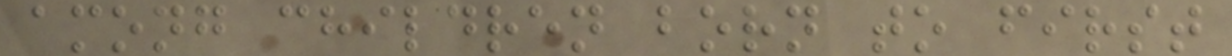among children born to first
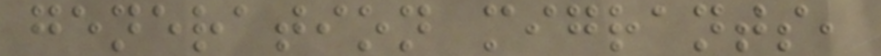generation migrants,
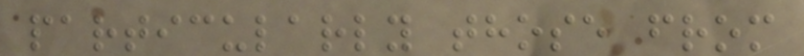particularly those from
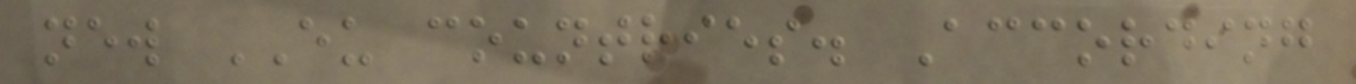new EU countries. According
